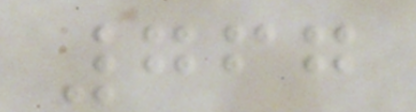767
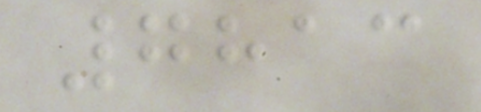7813
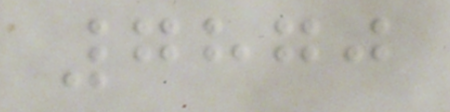7870
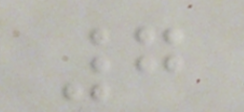7
